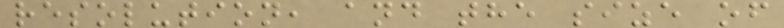resolution, and the size of
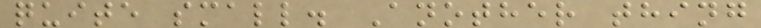quite small. Another thing
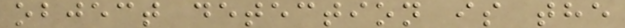object detection is the
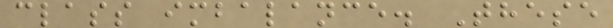class imbalance. These
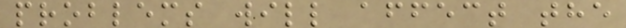problems will affect the
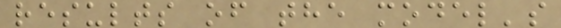results of the model's
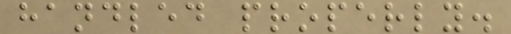handled properly.
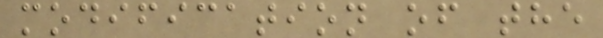modification of the
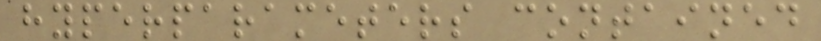hyperparameters contained
